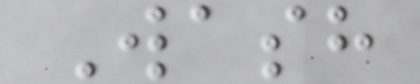Wash
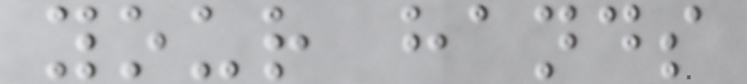your hands
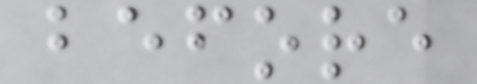before
